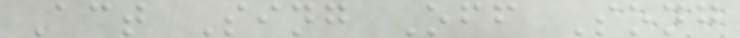Act Sing Off Song
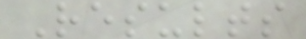Results
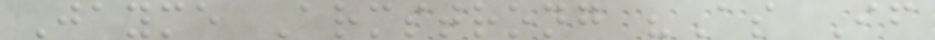Jayme Armstrong "As If
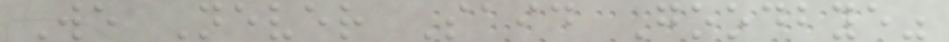We Never Said Goodbye"
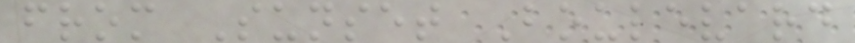from Sunset Boulevard
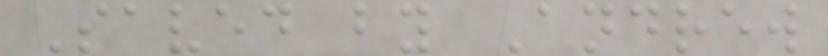Saved by Andrew
